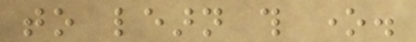to learn this one.
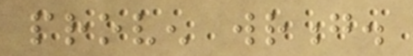proven wrong.
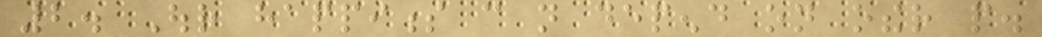2. Our happiness can not depend on other people.
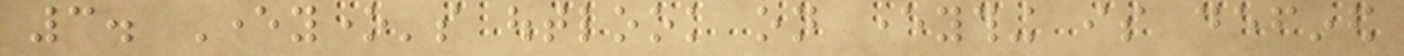3. Everyone's outlook on everything is defined
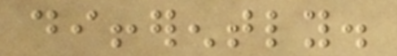differently.
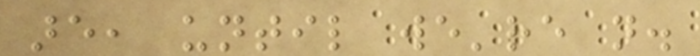are, until we're not.
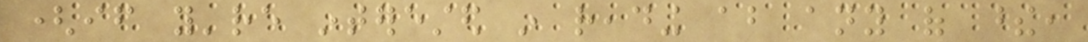(if you're interested in reading about any of these,
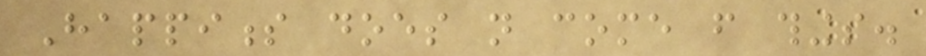Happiness does not come from things.
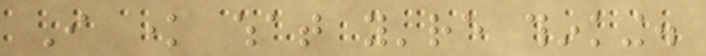I know what you're thinking.
